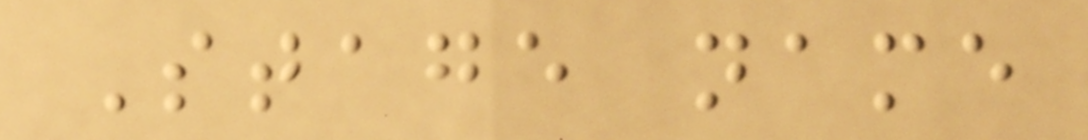Stage name
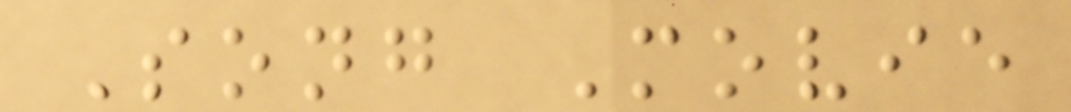Song Movie
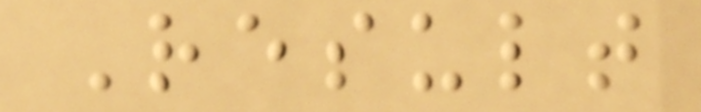Result
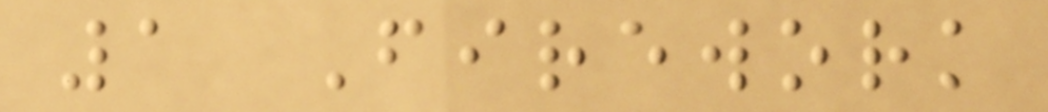1 Firework
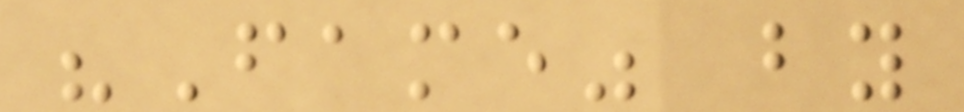"Fame" by
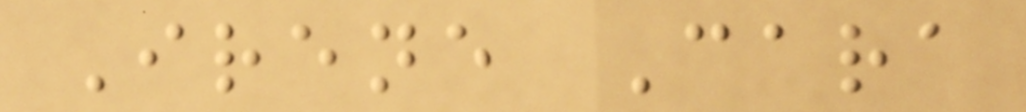Irene Cara
